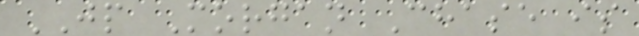JP Morgan Chase is
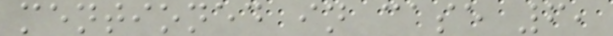mentioned in case 6,
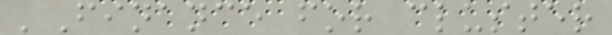'Finance for cluster
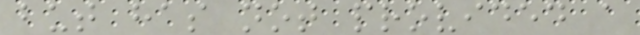but has not provided a
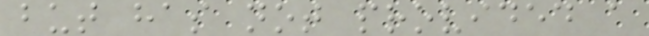but has not provided a
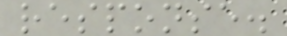response.
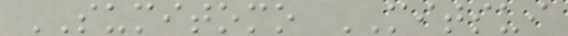SUMITOMO MITSUI
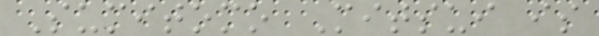Sumitomo Mitsui is
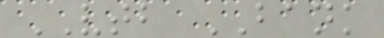VTB BANK
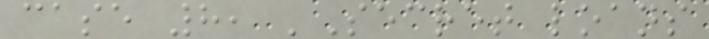case 8, 'Secret loans
